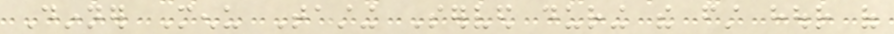Dinner Menu Tasting Served during the first hour of
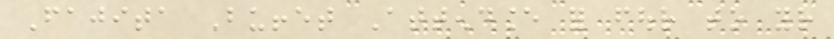Fajita Buffet Attendance for four to your
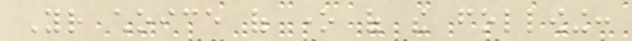Your choice of one of the following:
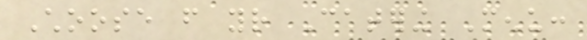Choose from your Catering Menu:
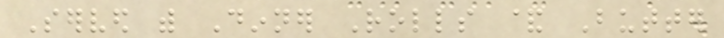Served with Dinner Rolls & Butter
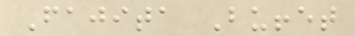Fajita Buffet
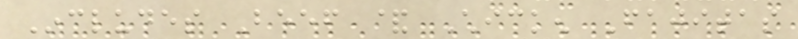Includes Beef & Chicken Fajitas
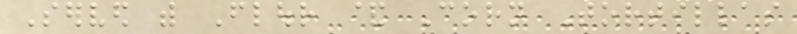Served with Flour & Corn Tortillas
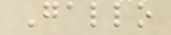Gallo
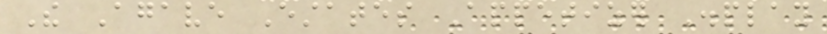The Agave Estates Appetizer Display
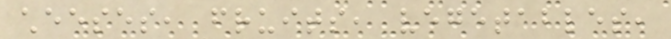cheeses, fruits, vegetables,
